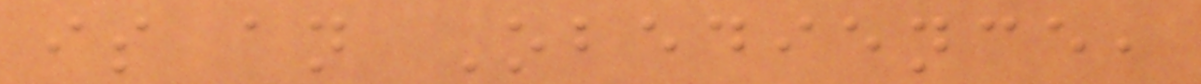is an Obedience,
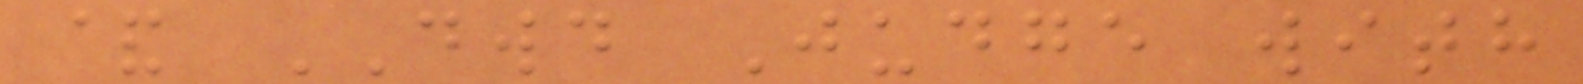& DWD Judge with
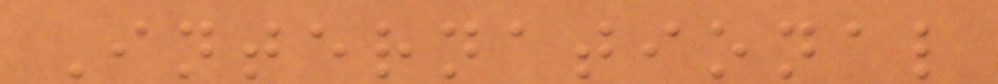International
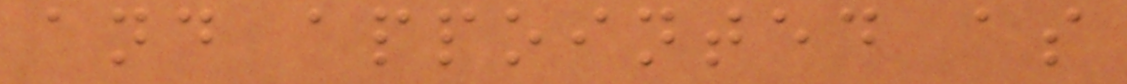and appointed as
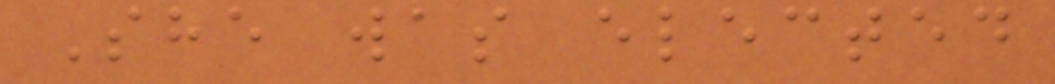She was elected
